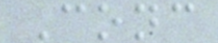Conc
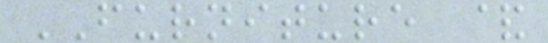FURNITURE &
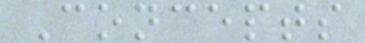Concepts
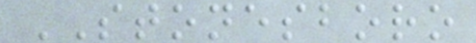STONESBORO
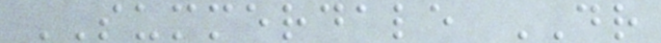SUMMERDALE DR
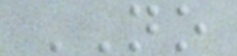NO
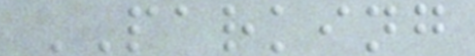PARKING
